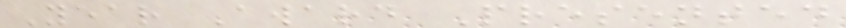Year Award Presented
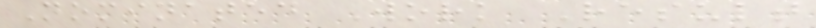Nominated Work Result
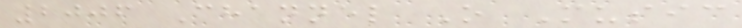2006 Channel O Music
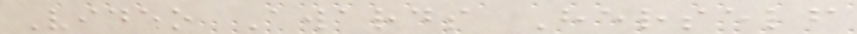Video Awards Herself
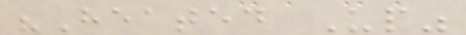"Heated Up"
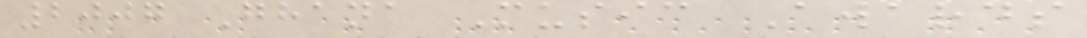2007 Ghana Music Awards
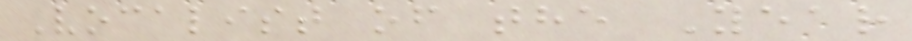Vocalist of the Year
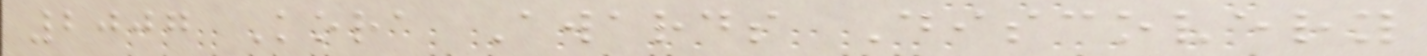2007 Kora Awards Discovery
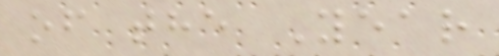of the Year
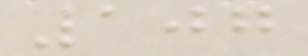107
